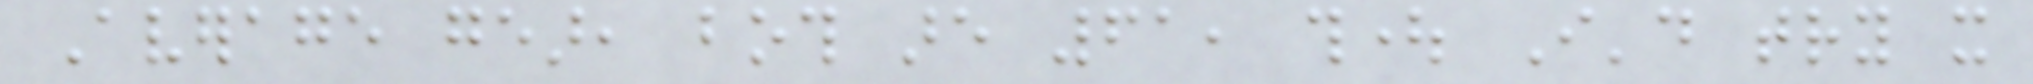Average gear, both are 61, thought I'd try it
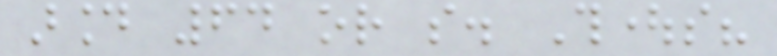around 64 or so. Thoughts?
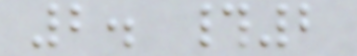2. #2
